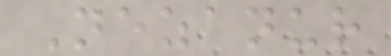Nezanur
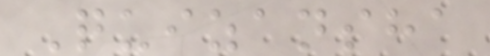Quizansha
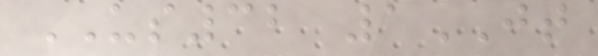US32 1JT
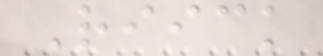Riick
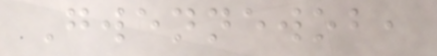Gwennewob,
